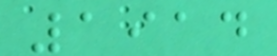1914
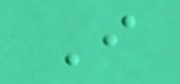I
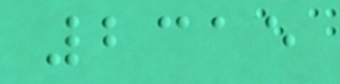2315
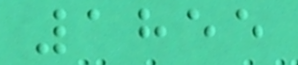1855
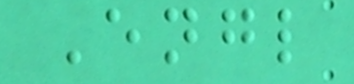Engl
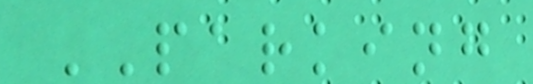PARKING
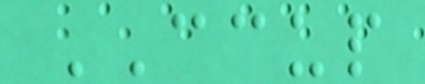CCUP
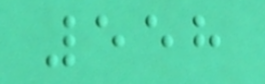558
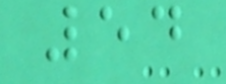54
